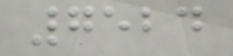7524
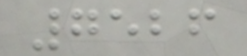7526
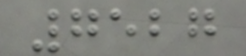7527
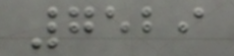7529
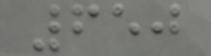650
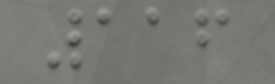116
